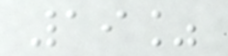19%
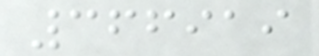366919
